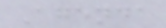Agenda
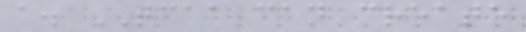a. TCAA can create
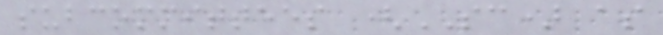subcommittees (SC) as
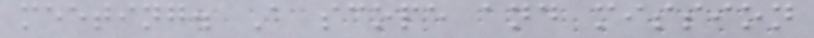meeting. A scope and mission
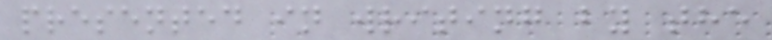presented in writing by the
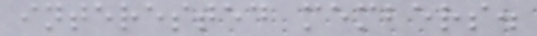interested members.
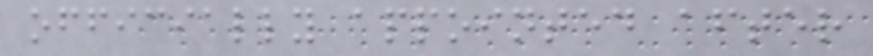officially appointed after
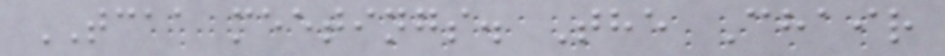TCAA meetings. The Chair
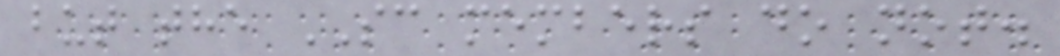but the SC members do not.
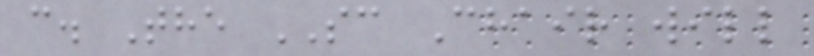c. The SC Chair will
